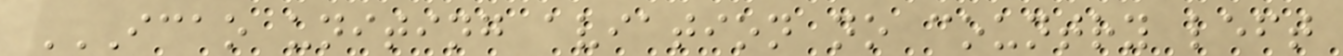ICAO UNITING AVIATION NO COUNTRY LEFT
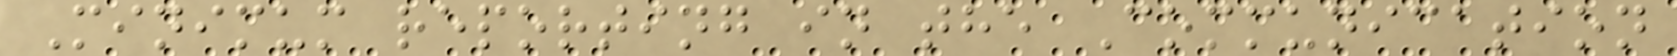Minimum reporting in the Communication
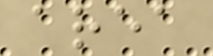area
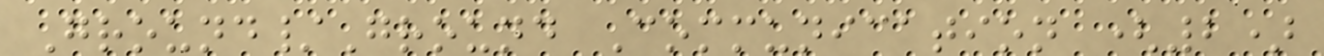Ground/Ground Communication (2)
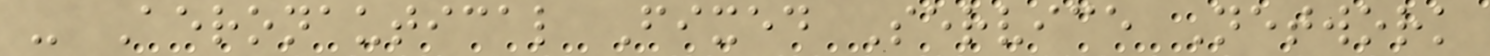- Aeronautical Fixed Service Network
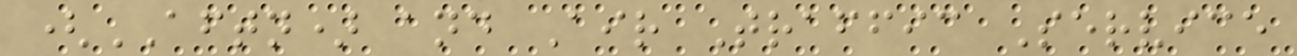(AFTN) and Air Traffic Service
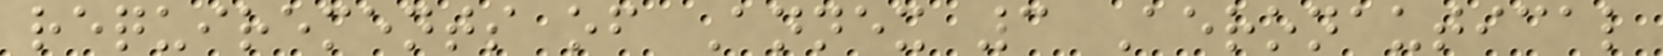requirements of Annex 3 Aeronautical
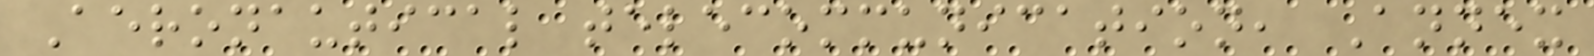Aeronautical telecommunication, Annex
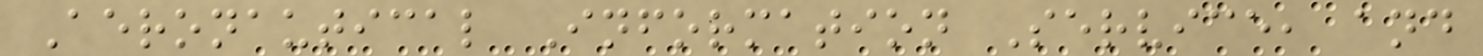Aeronautical Information Service, and
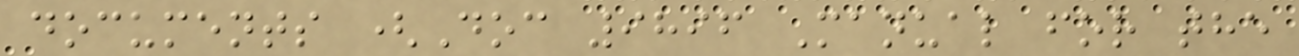documents (Doc 9896 Manual for the
